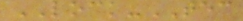LOCK-TEC
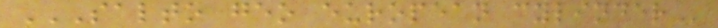SALTO GEO EUROPEAN CYLINDER
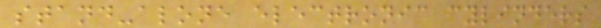stand-alone electronic cylinders
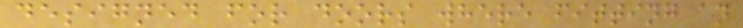designed for doors where fitting an
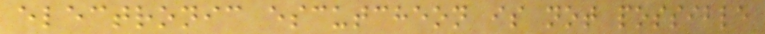electronic escutcheon is not possible
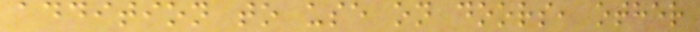addition to use on doors, other
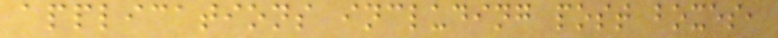applications including post boxes,
